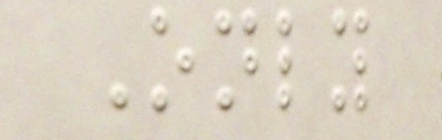Only
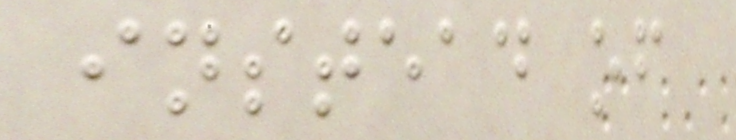instead of
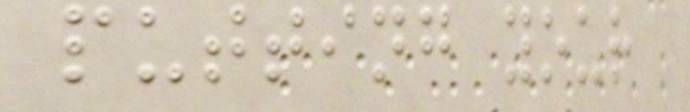putting your
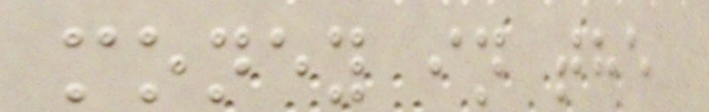money in the
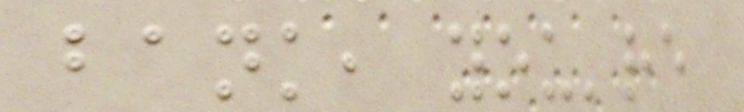bank, you're
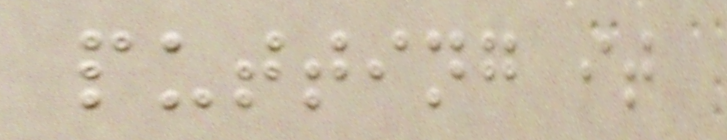putting it
